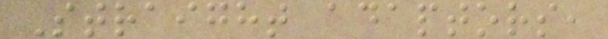Straight adaptors,
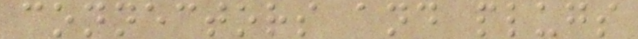connectors and plugs
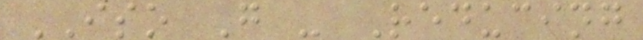ISO G - Reducing
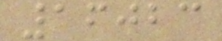16023
